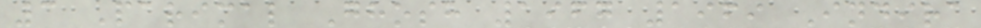3 Parimal Ghosh 1967 1969 Indira
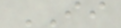II
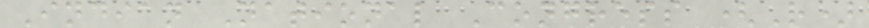Indian National Congress (R)
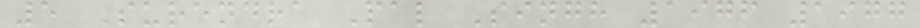5 Surendra Pal Singh 1976 1977
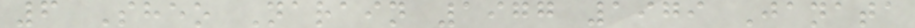6 Sheo Narain 1977 1979 Janata
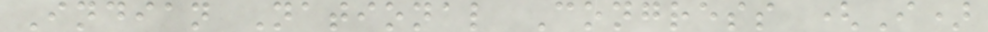Indian National Congress (I)
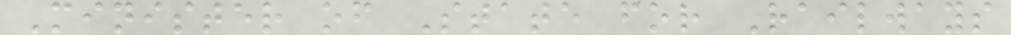Minister of State for Railways
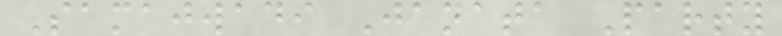Samajwadi Janata Party
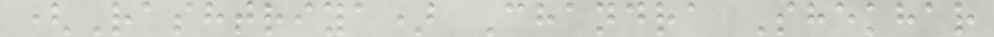(Rashtriya) Chandra Shekhar
